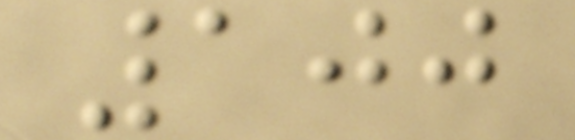100
